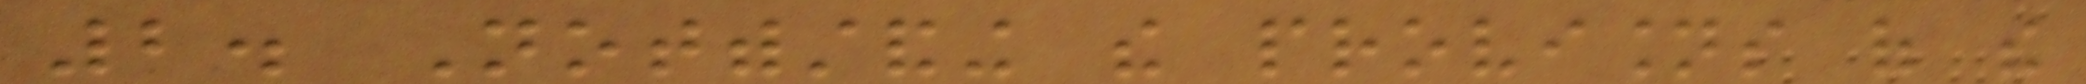2. Notwithstanding the provisions of the
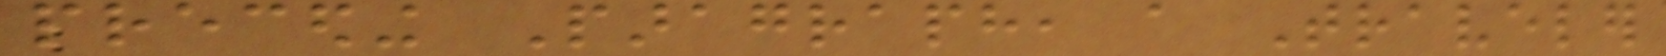preceding Paragraph, a Traveler
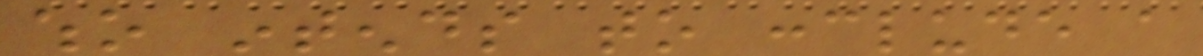who intends to conclude a
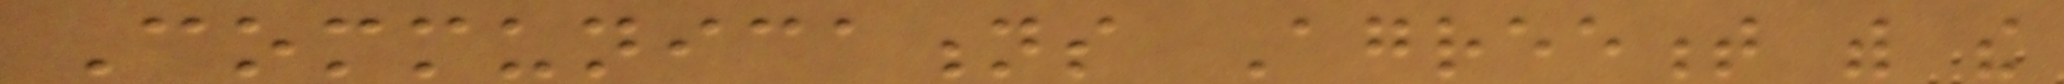Communications Agreement with the
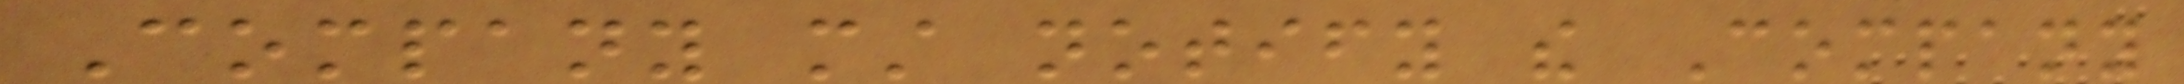Company must notify the Company
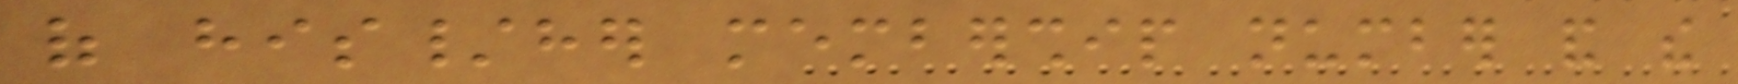of his/her membership number and the
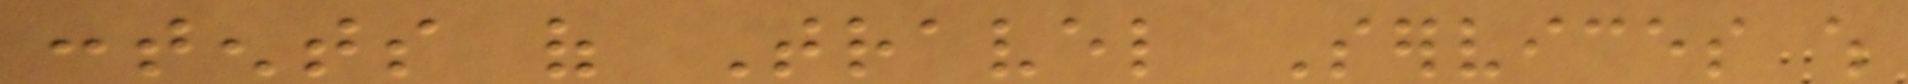contents of Travel Services which
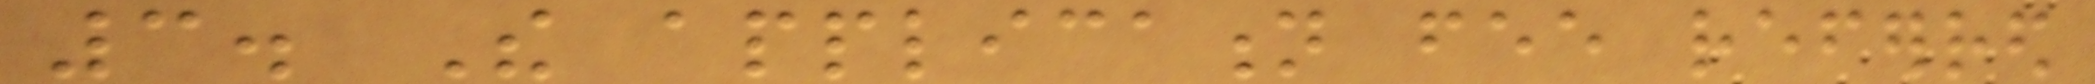3. The application fee referred
